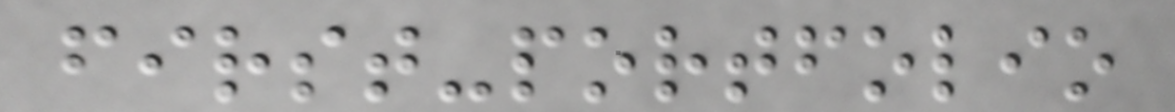first-portfolio
